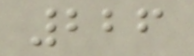226
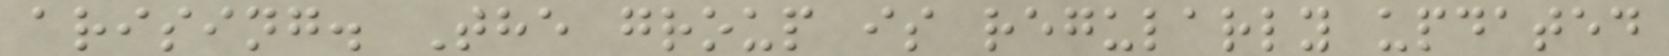arising. The group is regularly updated
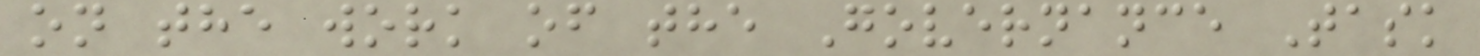on the work of the Governance Task
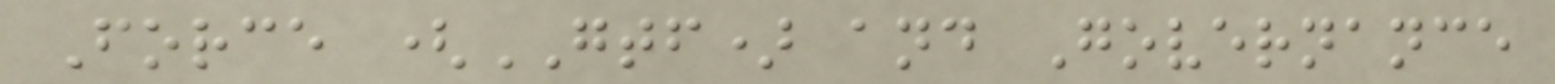Force (GTF) and Governance
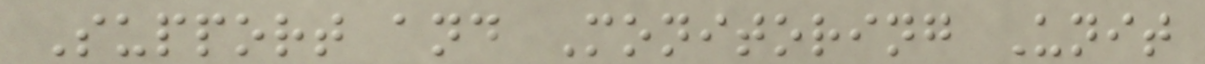Support and Monitoring Unit
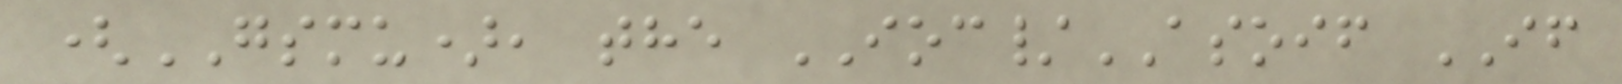(GSMU), the IOC/ASOIF IF
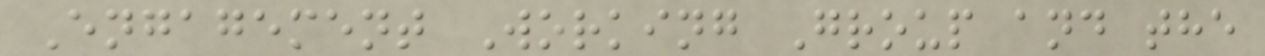Engagement Working Group and the
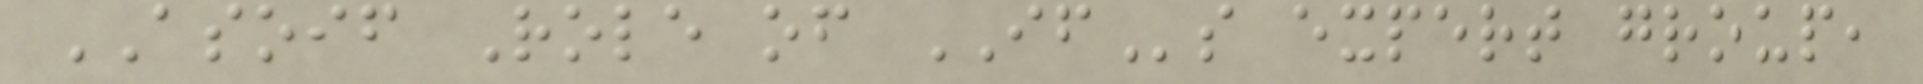ASOIF Role of IFs expert group,
